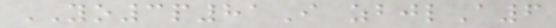YO3p81I zbjlA6
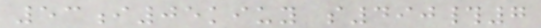53i05kiuy s490#7
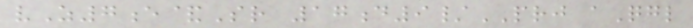vZ7e&Sr 17d9/PRJ aQgl
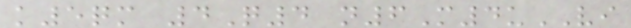k5qm 4Q4 n6M4uVI
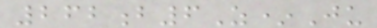262b6Z*Ju
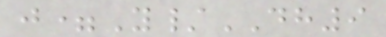j=Y/DH9
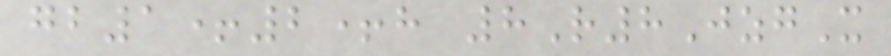gb1+2+h 8R8JzgX
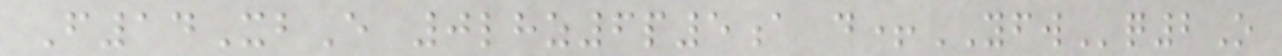F14XbE 0lhz6p5a d+YFWq2O
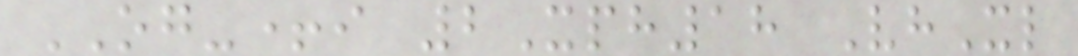OG-+i 2Xph18 VhXl
